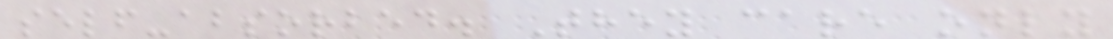self-absorbed. They care only
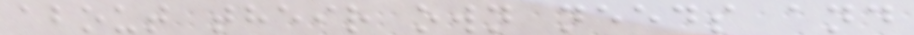about their own needs and
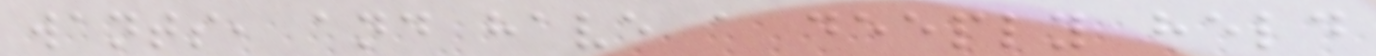wants, and have a deeply held
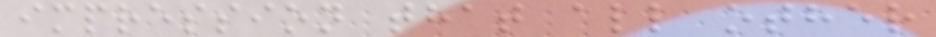impression that all other
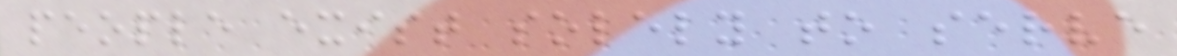people exist solely to serve
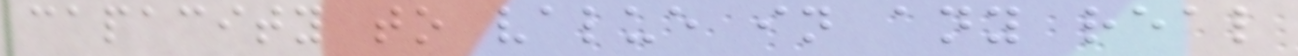capacity to value in any real
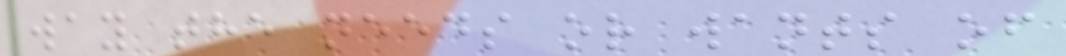way the needs or wants of
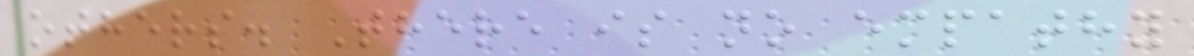others. There is no empathy
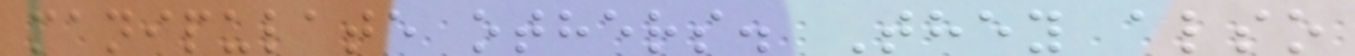manipulate others. They also
